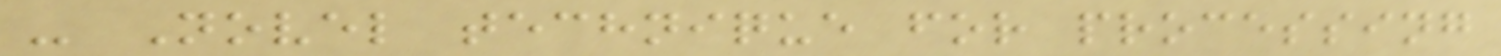- Novel technique for processing
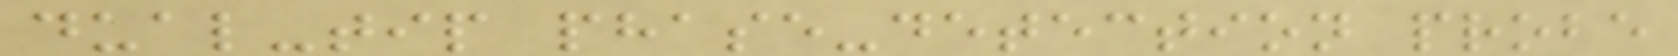dual-tip phase-detection probe
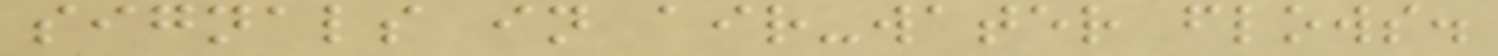signals in air-water flows.
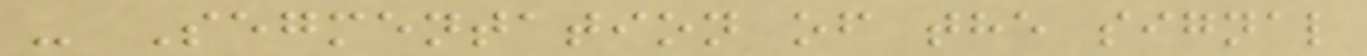- Segmentation of the signal
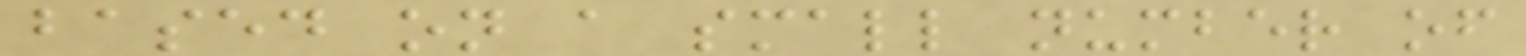based on a small number of
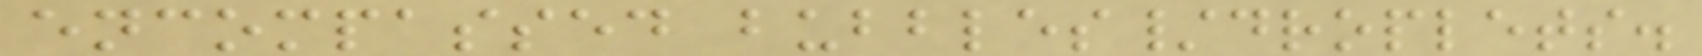encompassed bubbles/droplets.
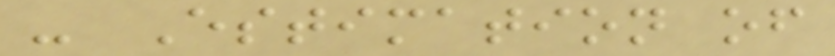- Estimation of
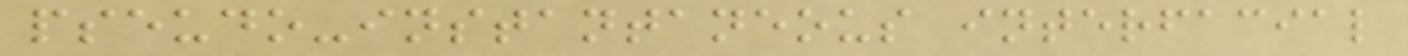pseudo-instantaneous interfacial
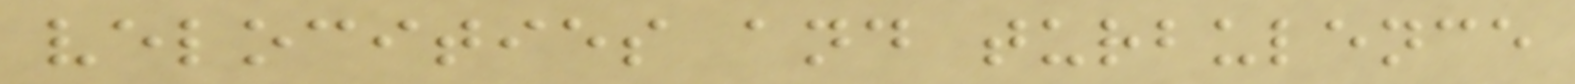velocities and turbulence
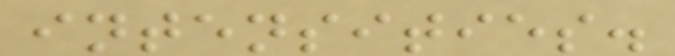intensities.
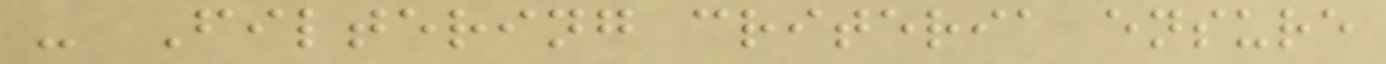- Filtering criteria ensure
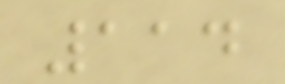114
